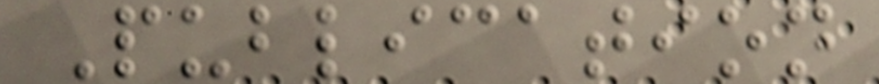Publication
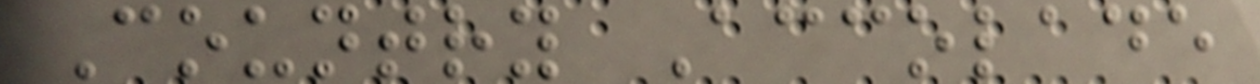Country Accolade
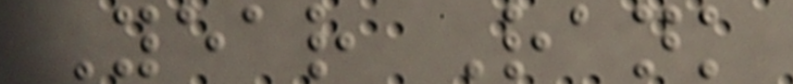Year Rank
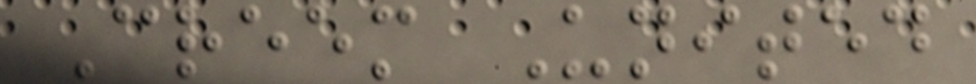Creem United
